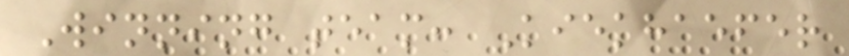Winning team: Kiekhaefer
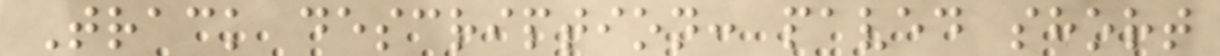Track description: paved short
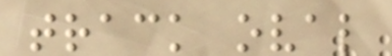track oval
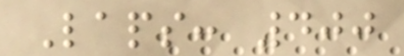Laps: 400
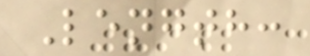Length:
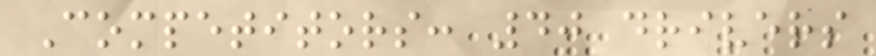Competitors: 40 drivers
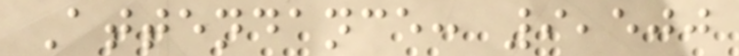Attendance: 9,500
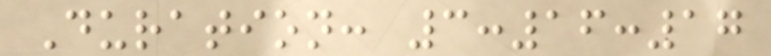Duration: 3:16:17
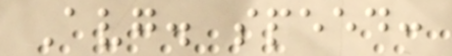Avg. speed:
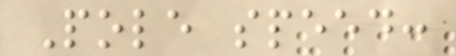Pole speed:
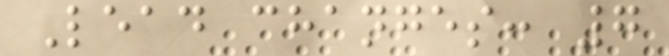Lead changes: 7
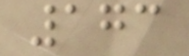173
